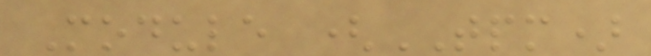Module (TPM)
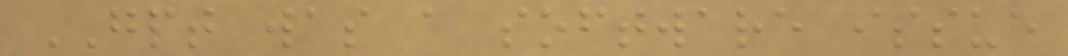GPT was a software issue
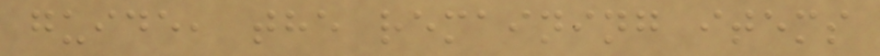guide, the remaining items
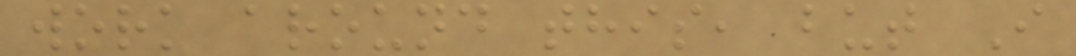work around this, but I
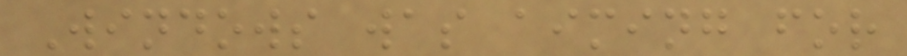Windows was aiming for
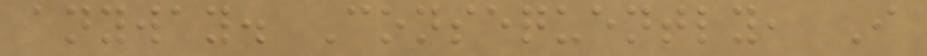anyway. Consequently, I
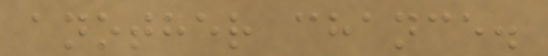another chance.
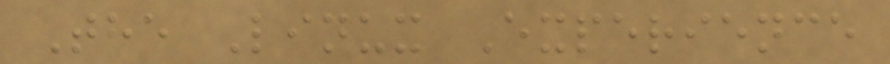The Linux Experience
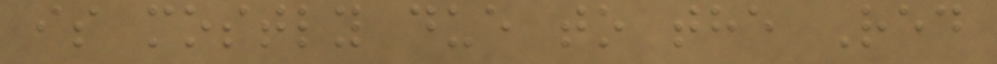is mostly due to the Red
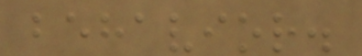behavior.
